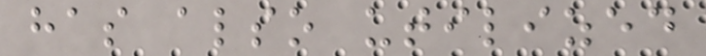has also utilized
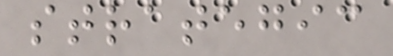strategic
